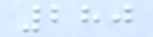280
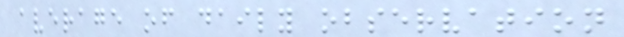average of daily observation
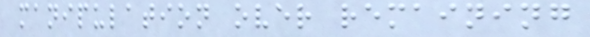manipulation over remaining
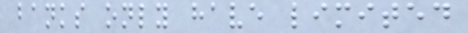banks only have limited
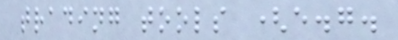trading tools (e.g.
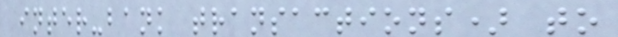inter-bank transactions) to
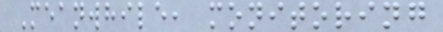Meanwhile, monitoring
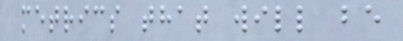metrics that will be
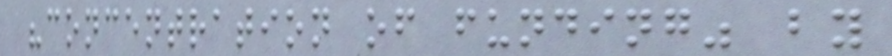"concentration of funding" by
